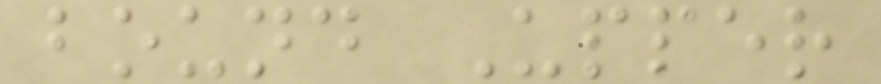bound Upper
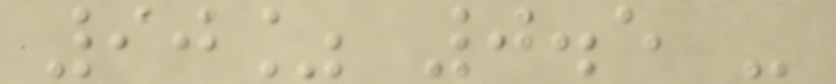90% 0.5 -
